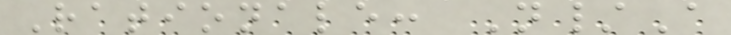Rationale: N/A
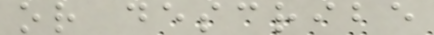or describe
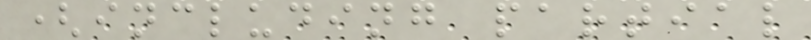(including partial
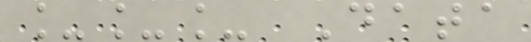___ Data
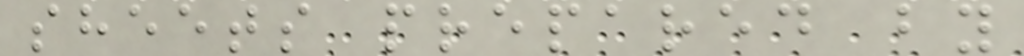sheets prepared by
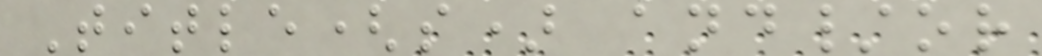Title(s) and/or
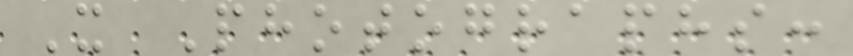X Photographs:
